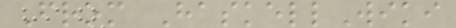From HaskellWiki
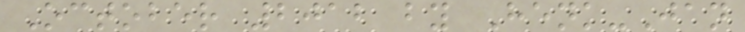October 2012 by Henk-Jan
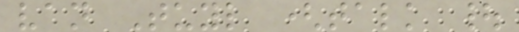van Tuyl (talk |
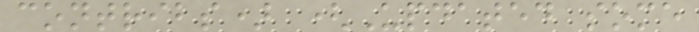contribs) (Updated some
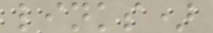links)
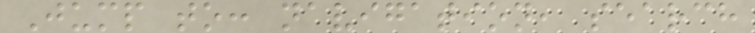Jump to: navigation, search
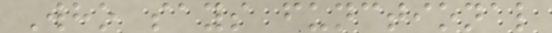Who says functional
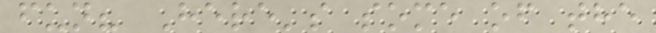fun? Here's some of the
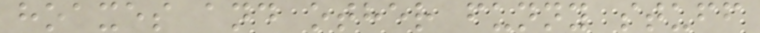hoaxes and other funny stuff
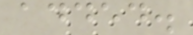added.
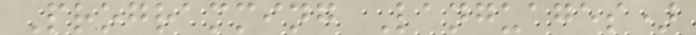Programming Languages)
